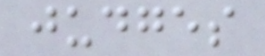judges
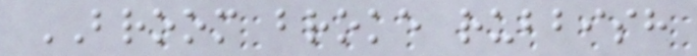BROOM broke rubbish
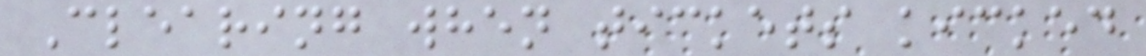Clearing when tickets kicked
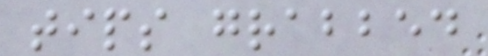tips grabbed
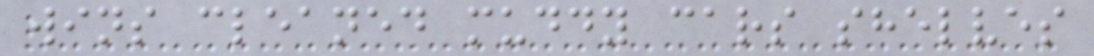wins cleaned muddy cars shelves
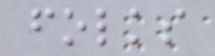folks
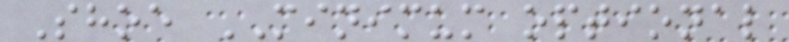Shoe MINIMUM optional
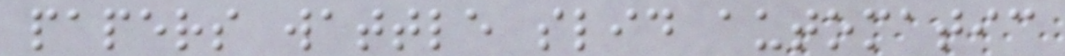papers wattle slid automatic
